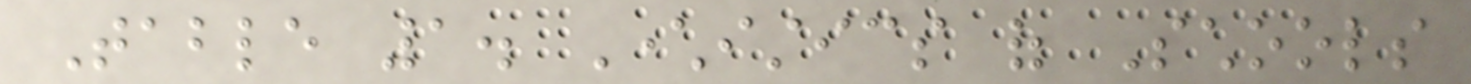Table 1. Characteristics of Schools
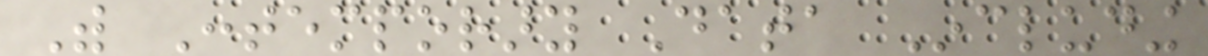With Contemporary Data Including
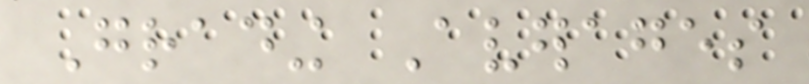Grading Averages
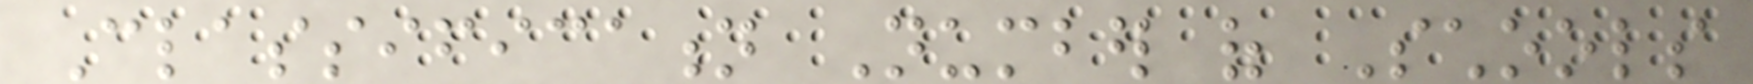Classification Number of Schools
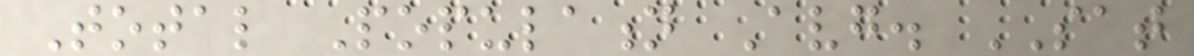Total Population Avg. SAT
